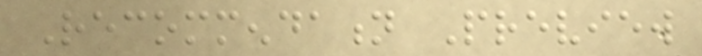Recommendation Preview
